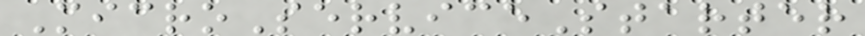MicroServiceStarter
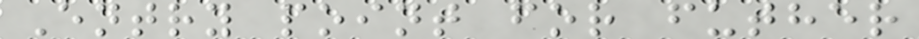Entry point for futher
